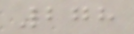278
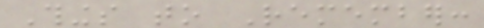Things to Remember:
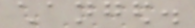changed.
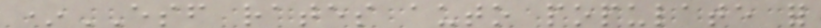*ESF rates auto populate for
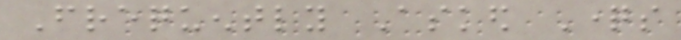Frequently Asked Questions
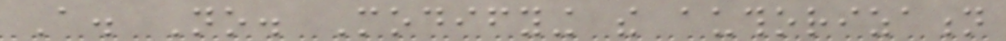A. No. Modifying the authorization
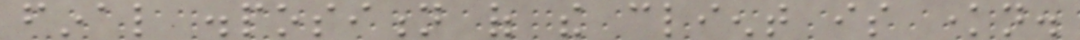final disposition of the client is known.
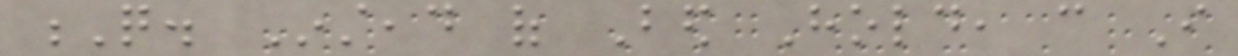Q. Instead of Bed Hold, can I
